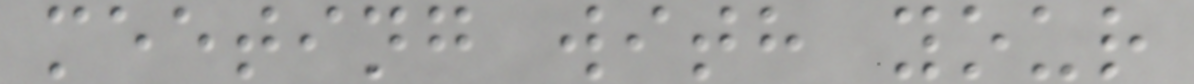meeting with your
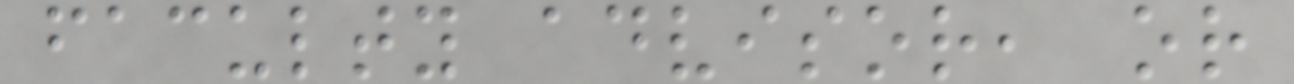faculty advisor, or
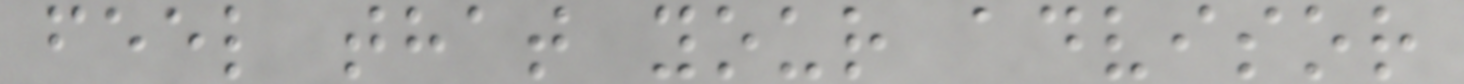feel that your advisor
